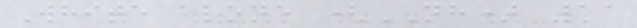White alone (NH) 11
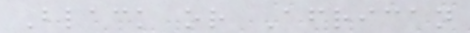Black or African
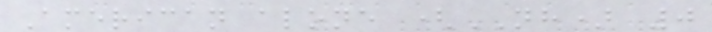American alone (NH) 0
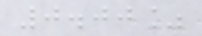0.00%
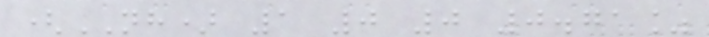(NH) 1 0 0 0.71%
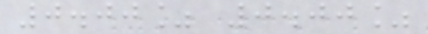0.00% 0.00%
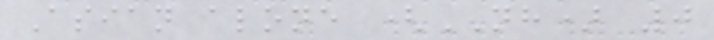Asian alone (NH) 0
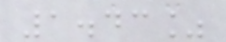1.43%
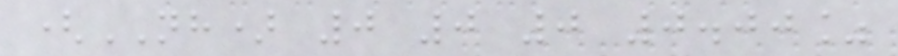(NH) 0 0 0 0.00%
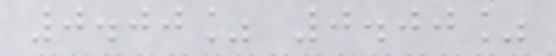0.00% 0.00%
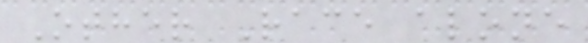Other Race alone
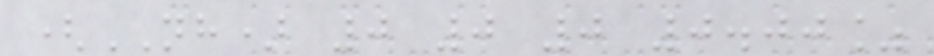(NH) 0 0 0 0.00%
